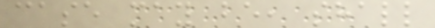case may be, shall
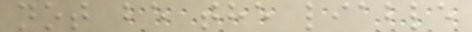not be the liable
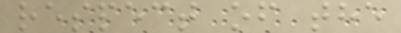respect of the
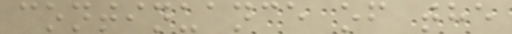continuance of the
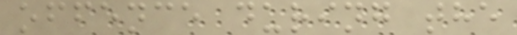offence during the
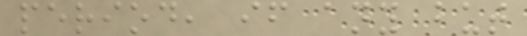period, if any but
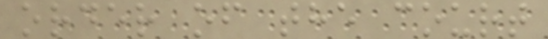order of the court
